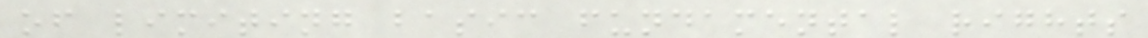of limiting basic fundamental rights
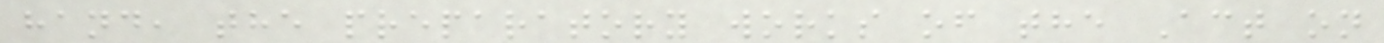hand, the preparatory works of the Act on
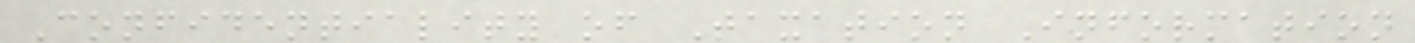Confidentiality of Taxation Information
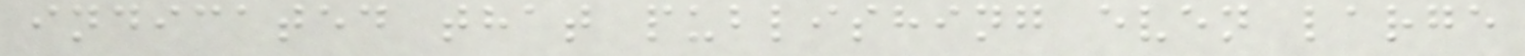indicated that publishing even large
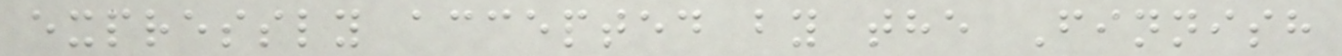expressly accepted by the Finnish
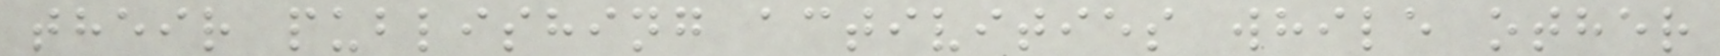their publishing activities while other
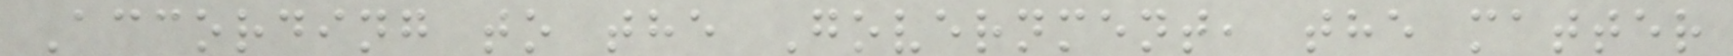According to the Government, the matter
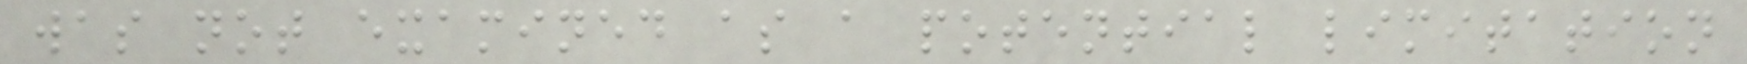was not examined as a potential limitation
